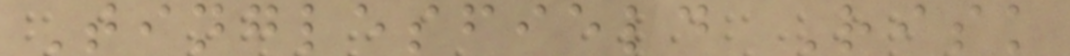Tinglesfield Risk
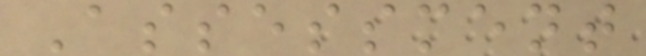Assessment
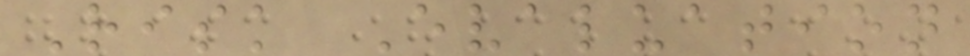Risk Evaluation
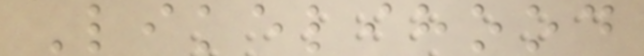Likelihood
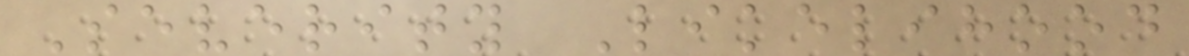Severity Likelihood
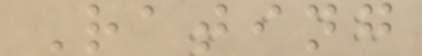Rating
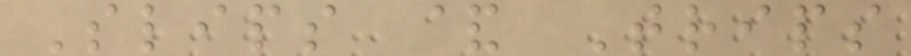Slips & Trips
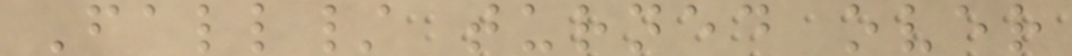Fall/ turned over
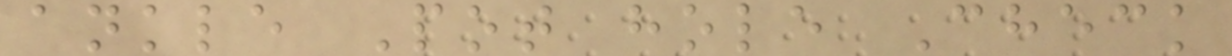ankle Pot hole Check
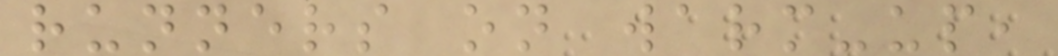runners on warm-up,
